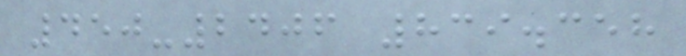450-2406 839.358
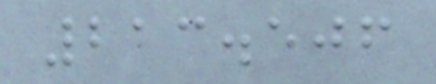213.506
